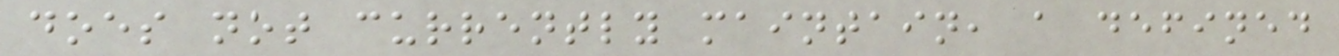does not currently maintain, a defined
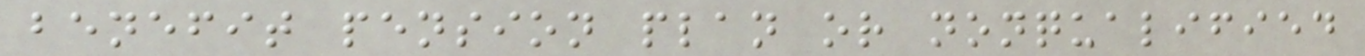benefit pension plan or nonqualified
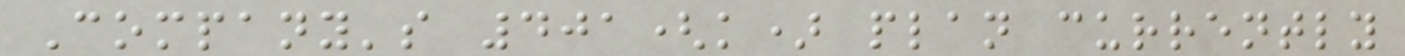Company's 401(k) plan currently
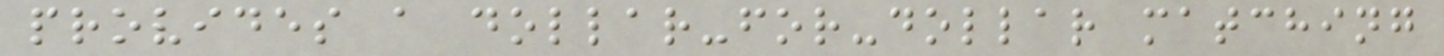provides a dollar-for-dollar matching
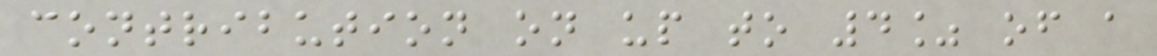contribution on up to 4% of a
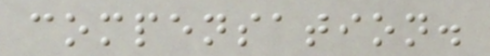compensation.
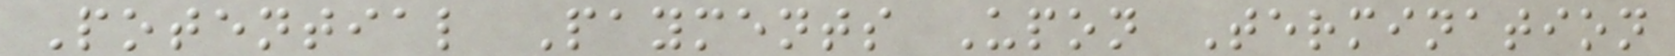Potential Payments Upon Termination
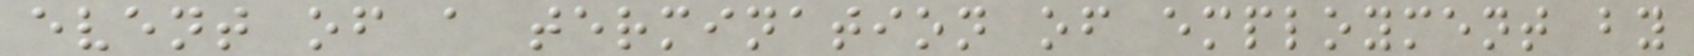event of a termination of employment by
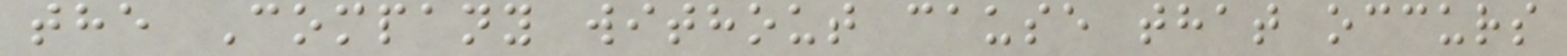the Company without cause that occurs
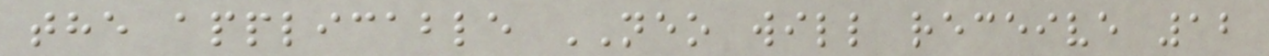the applicable NEO will receive 12
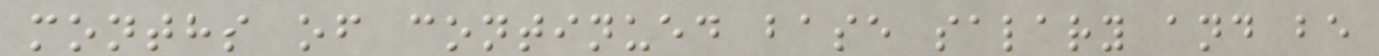months of continued base salary and be
